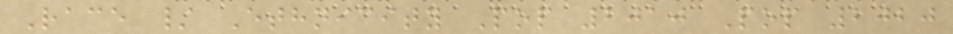Race / Ethnicity Pop 2010 Pop 2020
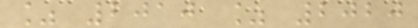% 2010 % 2020
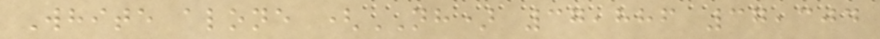White alone (NH) 37,886 37,304
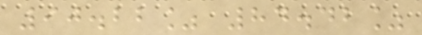90.22% 84.42%
